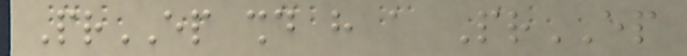PrEP should have a PrEP
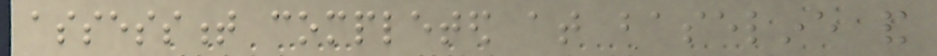assessment completed at baseline and
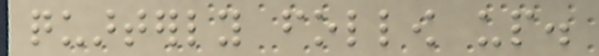quarterly follow up.
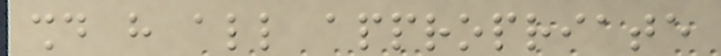should have all appropriate
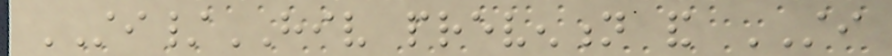STI/HIV prevention and STI
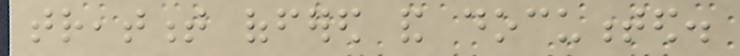treatment offered and documented.
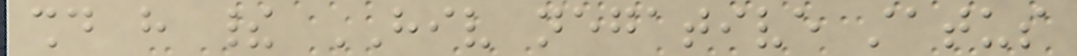should have their HIV negative status
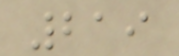219
